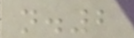n.2
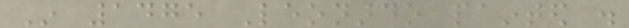In 1475 Leonardo painted .
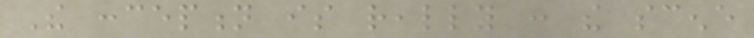The conception is really : the scene
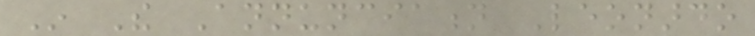In The Annunciation Leonardo
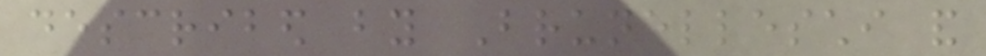described by Brunelleschi and
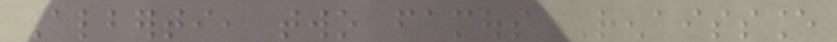Alberti, two famous Renaissance
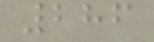286
